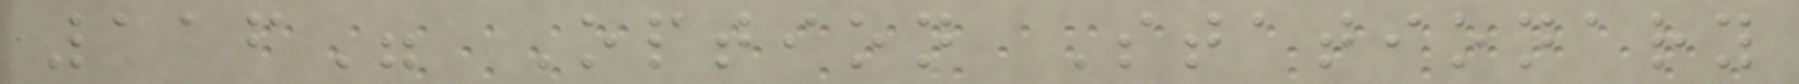116" Option Stationary
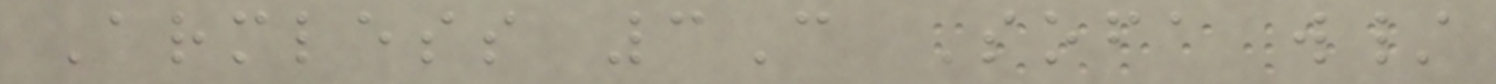Armless 3C Sofa w/
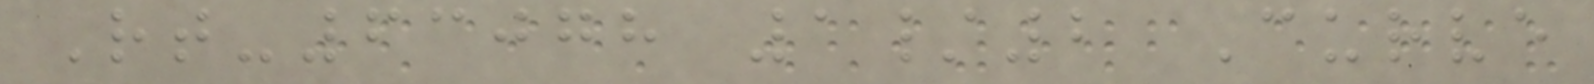Rt-63078 1/2 Curve
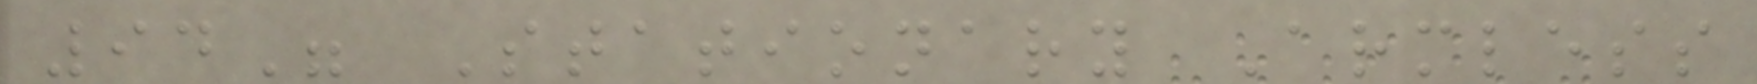94" Stationary Armless
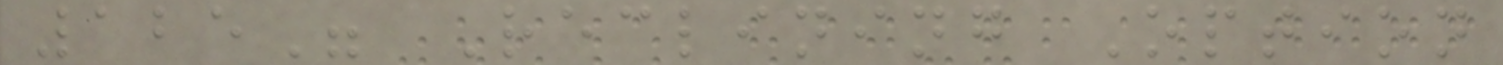125" Reclining Option
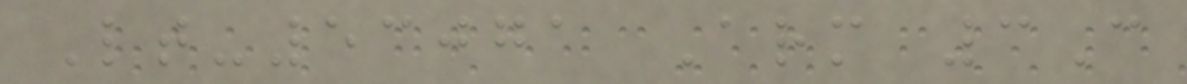Lt-53071 Arm 3C
